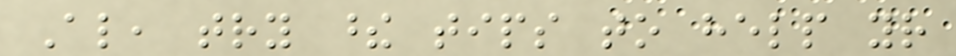Also, try these tips to help your
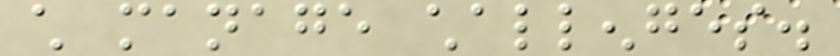child manage challenges.
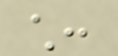child:
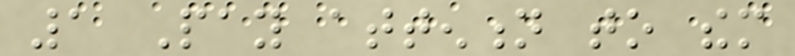1 Pay attention to them
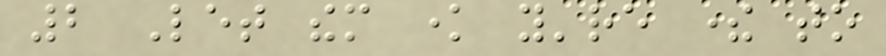2 Let them know you're there to
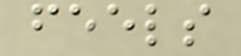feels
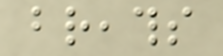breaths
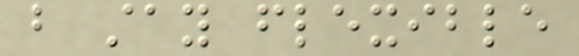but stay flexible
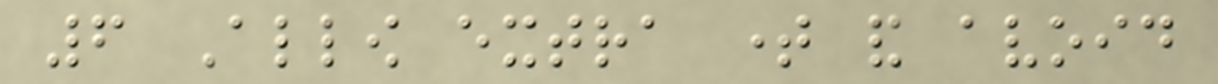6 Allow extra time and avoid
